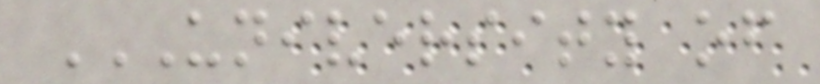UNIVERSITY OF
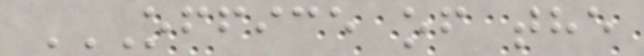OFFICE OF THE
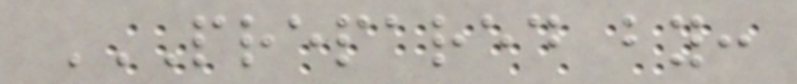PREPARED BY:
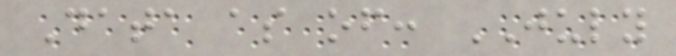Data as of: JULY
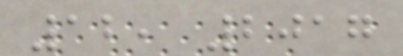12, 2017
